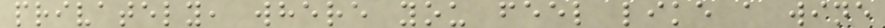privately, where you feel like a wine
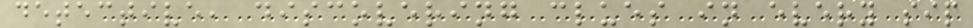detective, discovering clues in every sip
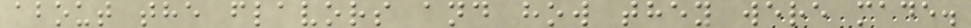about the flavors and how they were made.
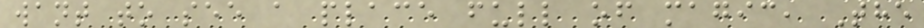want to see a place full of magic, The
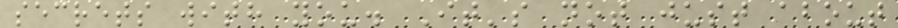secrets with you. It's not just about
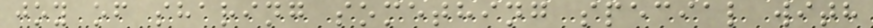joy of sharing something special with
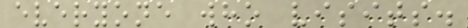everyone who visits.
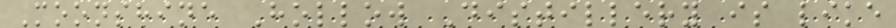Moonshine Hollow Distillery is like
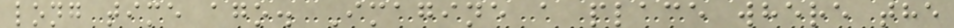long time ago. Imagine a place where the
